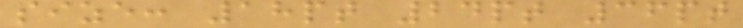size: 18pt 24pt 36pt
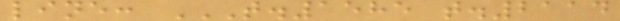line: T.1585 T.2114
